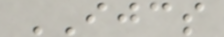IJCS
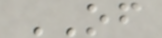OF
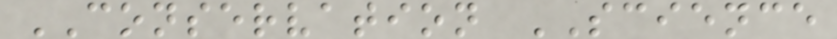CONSERVATION SCIENCE
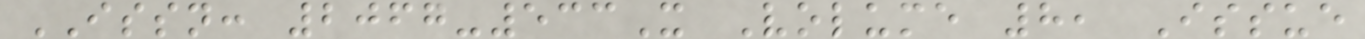ISSN: 2067-533X Volume 8, Issue
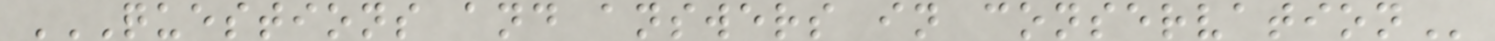QUESTIONS AND ANSWERS IN CONSERVATION
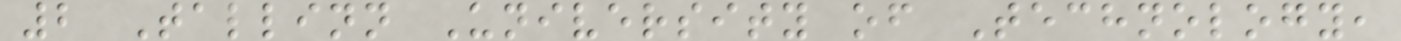2 Tallinn University of Technology,
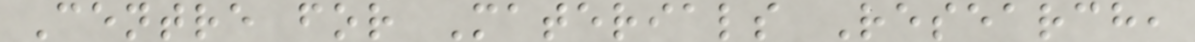Centre for Materials Research,
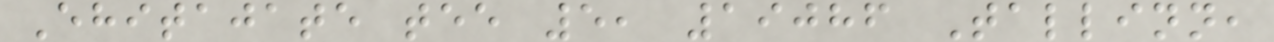Ehitajate tee 5, 19086 Tallinn,
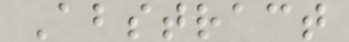Abstract
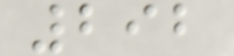292
